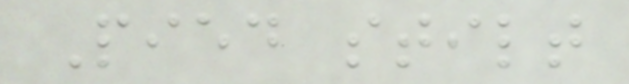Pied stilt
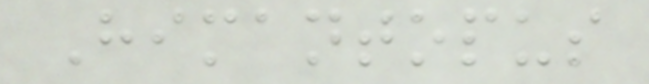Himantopus
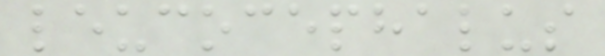leucocephalus
